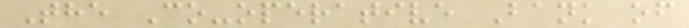The Co-operative Bank of
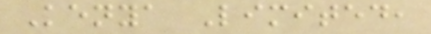Kenya Limited,
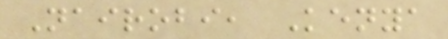Nairobi, Kenya
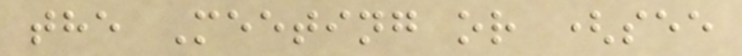the Meeting or (see
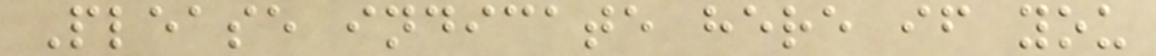Please indicate here if you
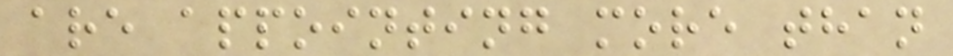are appointing more than
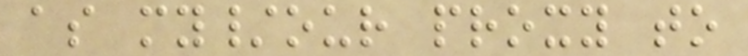as my/our proxy to
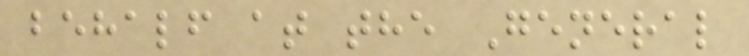behalf at the General
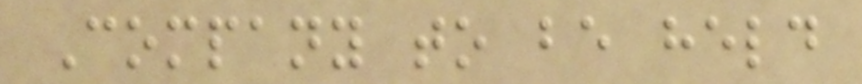Company to be held
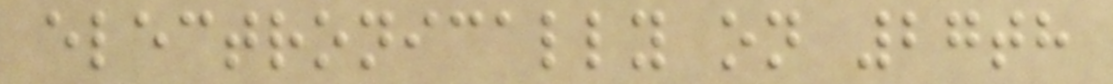electronically on 27th
